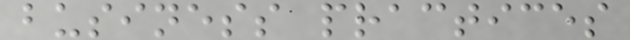business practices
